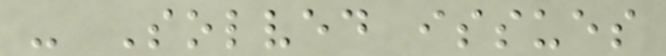- Solved issues
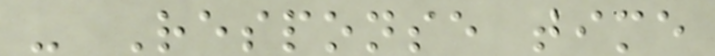- Response time
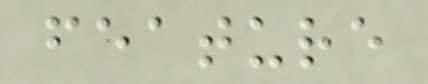feature
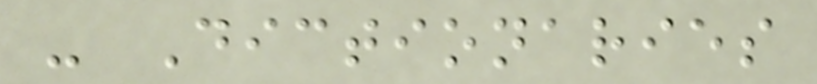- Dictionaries
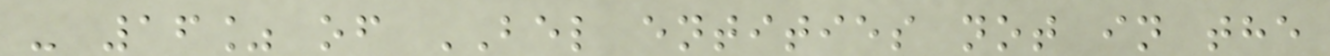- 16% of BEL entities not in the
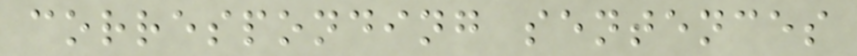corresponding sentences
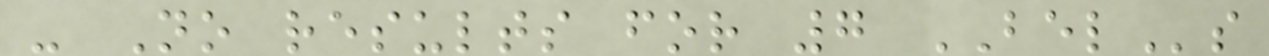- No results for 7 BELs
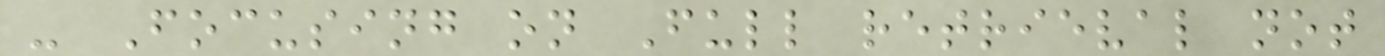- Focusing on Full retrieval not
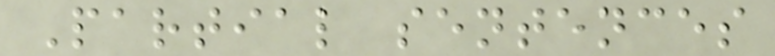Partial sentences
